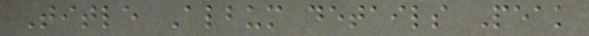Title Album details Peak
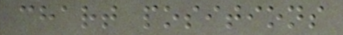chart positions
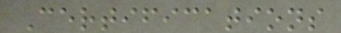Certifications
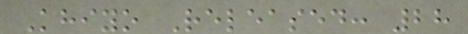Khiyo Released: 28
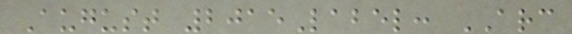August 2015Label: ARC
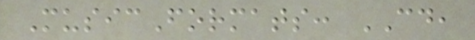MusicFormats: CD,
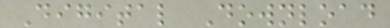Digital Download
